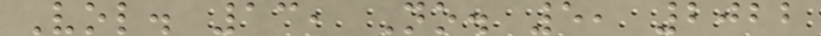Vol. 13, No. 5, 2022
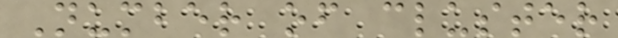Number of cluster
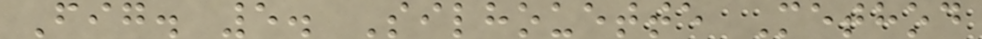Fig. 5. Silhouette Method
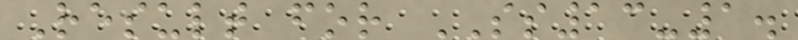Result for SS13-1.
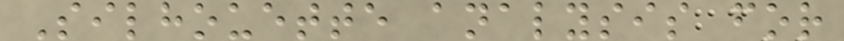Silhouette analysis for
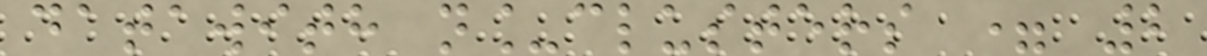datawith n_clusters = 2
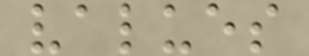values
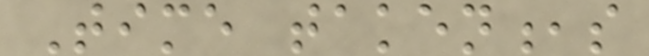Time taken,s
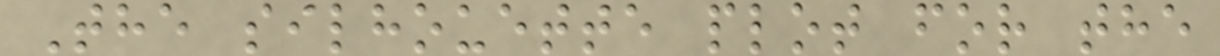The silhouette plot for the
